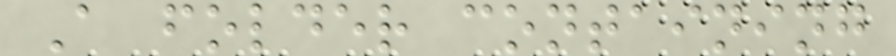A folder containing
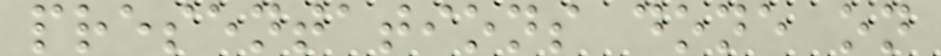presentations done on
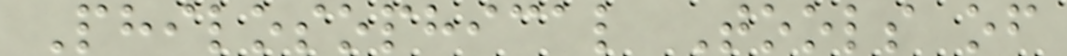Philosophical Tools of
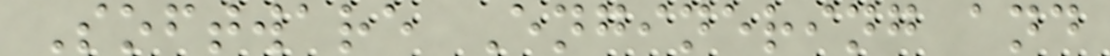Software Enginering and
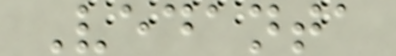Vedanta
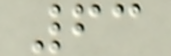63
